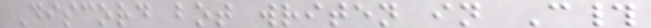Discord bot writen in C#
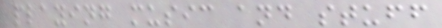playing music and stuff
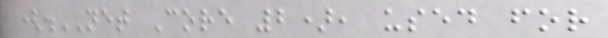(.NET Core 2), used for
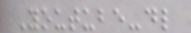Youtube-dl
